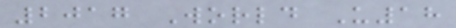2017 World U18
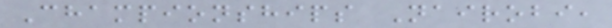Championships Nairobi,
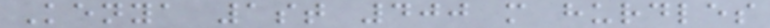Kenya 1st 400 m hurdles
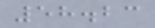58.23
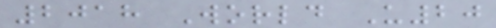2018 World U20
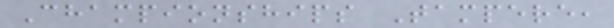Championships Tampere,
